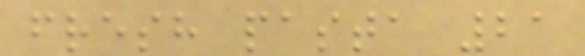fresh pasta 21
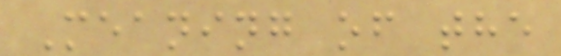Meaning of the
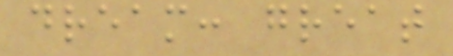dream: great
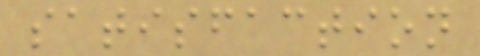satisfaction
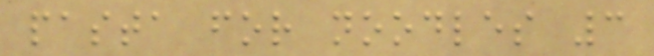pasta for noodles 3
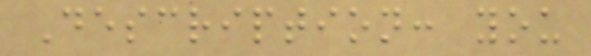Description: you
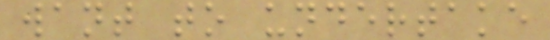want to undertake
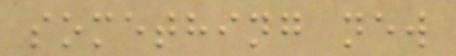something new
